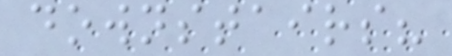downstairs?
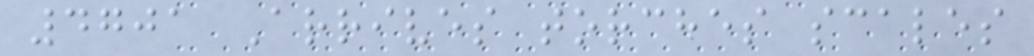4701 Arrives torches scales
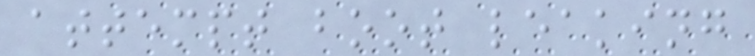attempt boot leaking
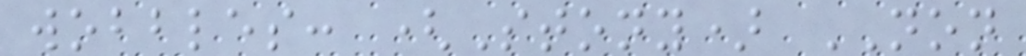wobbles: (Stony) NON
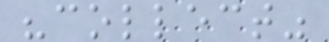"collect"
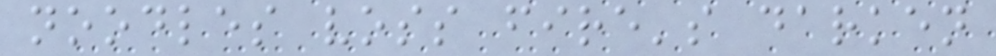noodles voss fire's darken
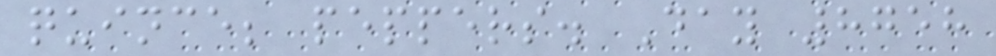quince; peppers. Day 8758
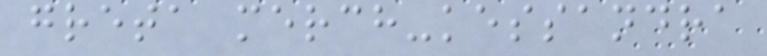greta merch-kessandra
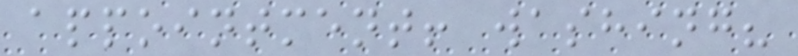appointment! washing?
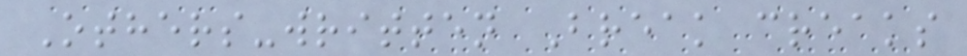Others-written Break creaks
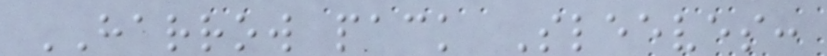HARROW pack Sleeves:
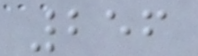256
